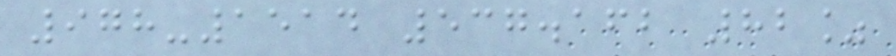978-1514 537.162 82%
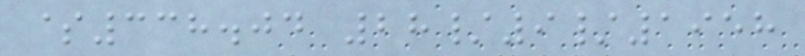$338.04 28/9/1958
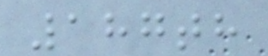187th
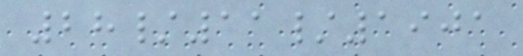28/11/1901
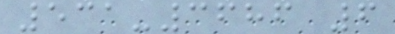531-3686 6
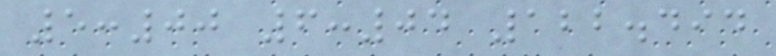5:00 6:04 122.494
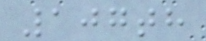107th
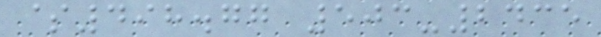$498.77 503-2435
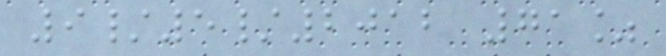9/5/2012 71%
